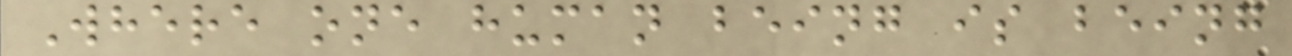Where one human being is being
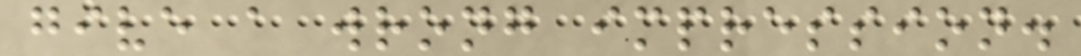give a wrong impression.
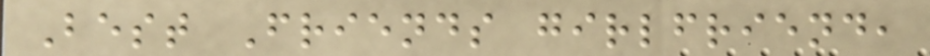Best Friends girlfriend,
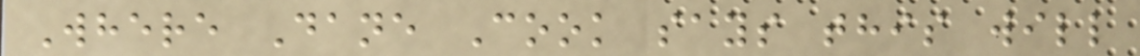Where Dane Cook says this will
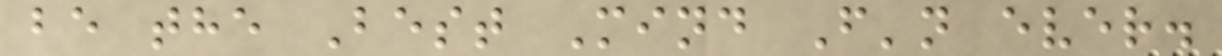be the Best Mind F'n ever.
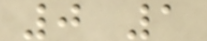0 1
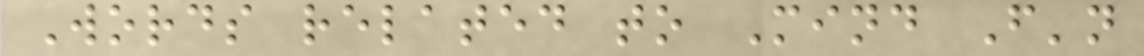Words related to Mind F'n
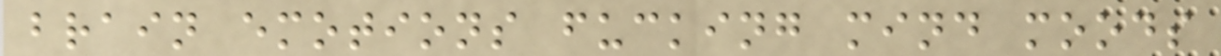brain emotions fucking mind moods
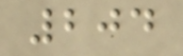204
